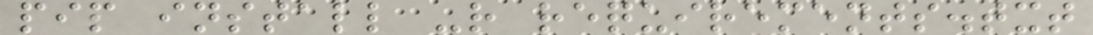pip install -r requirements.txt
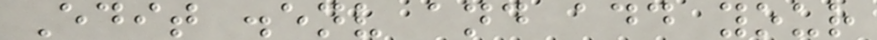Edit .env and add your
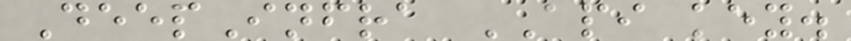DeepInfra API key.
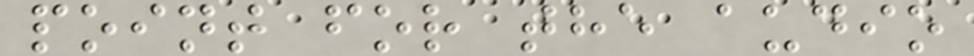point for the audio
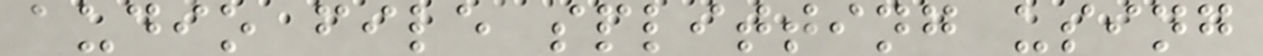audio file splitting using
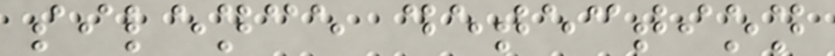silence detection
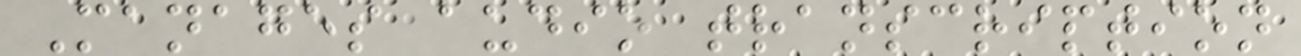Manages audio transcription
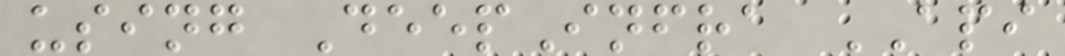using DeepInfra API
